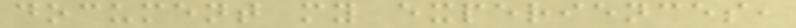document my experiences,
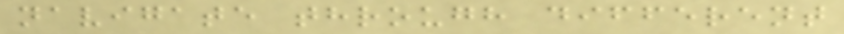navigate through different
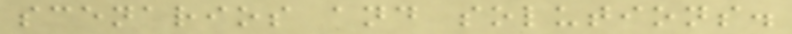scenarios and solutions.
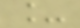_
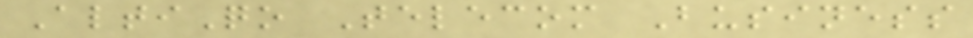AltiQo Telecom Business
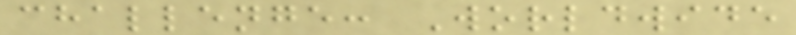challenge: Worldwide
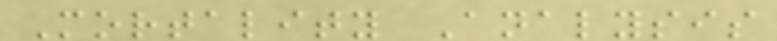Mortality Analysis
